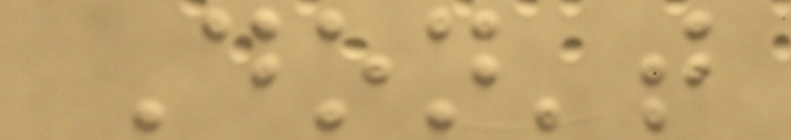Don't
